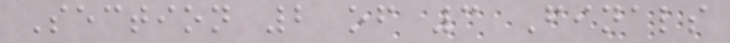Section 2 of 3 Finals
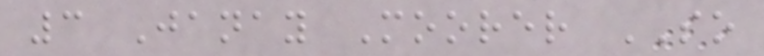3 Janay Moorer SO
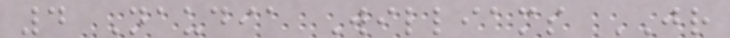4 Naudia Williams JR
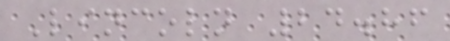Lincoln 24.86
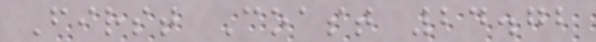First Coast 24.72
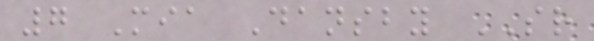7 Mia Dansby SR
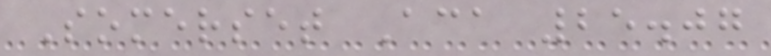Somerset Aca 25.07
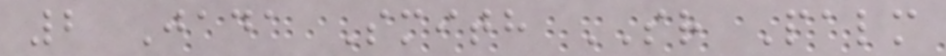2 Jada Smith SR Palm
